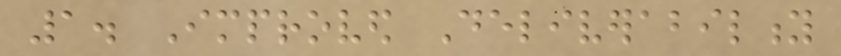1. Improved Deliverability
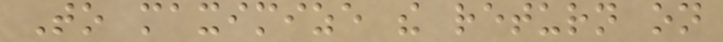To maximize the return on
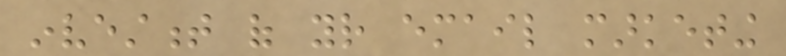investment of your email marketing
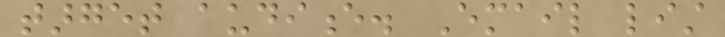target audience. Email list
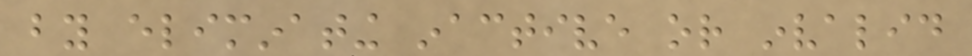by eliminating inactive or invalid
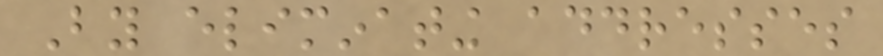By eliminating addresses
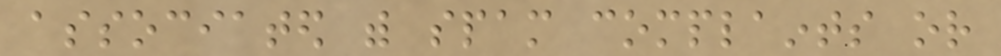associated with spam complaints or
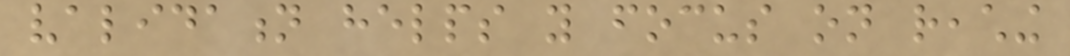validation helps you focus on reaching
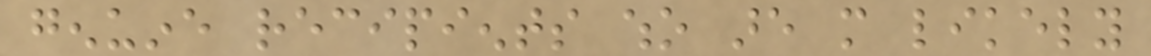genuine recipients who are more likely
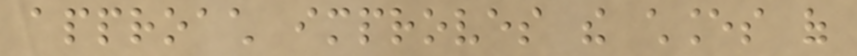approach improves the chances of
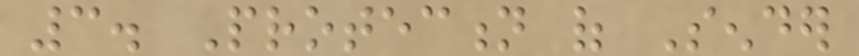3. Protection of Sender
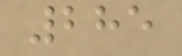285
